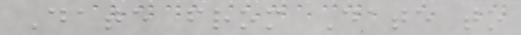Date from Date to
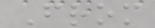From
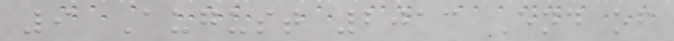9 August 2013 End of
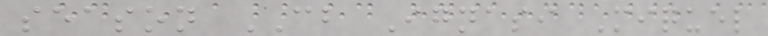season CB Ignasi Miquel
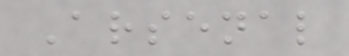Arsenal
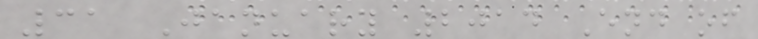31 January 2014 End of
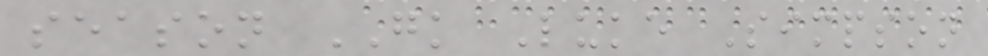season GK Luke Simpson
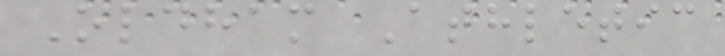Oldham Athletic
